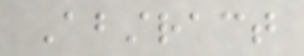Abstract
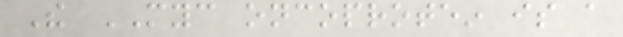The MYC oncoprotein is a
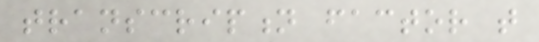transcription factor that
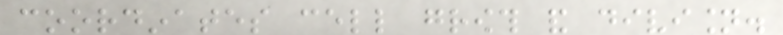coordinates cell growth and division.
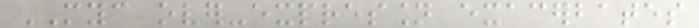MYC over-expression exacerbates
